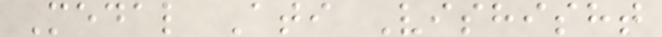Medal Ati Vishisht
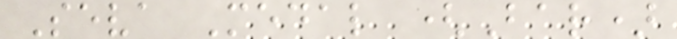Seva Medal (Bar)
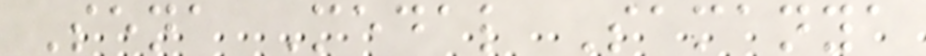Sena Medal Samanya
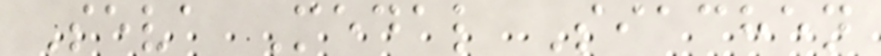Seva Medal Siachen
